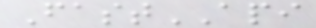FastAPI
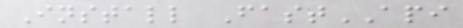Install FastAPI
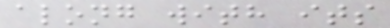along with its
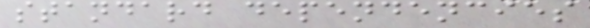standard dependencies
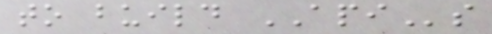to build APIs
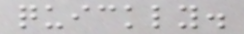quickly.
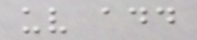uv add
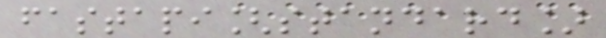fastapi[standard]
